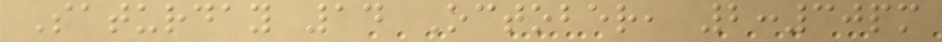Saturday 14 October, 2:30pm
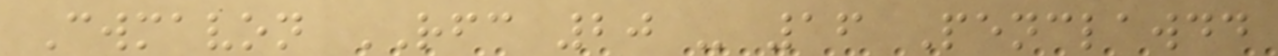Cwmavon RFC 20 - 16 Penclawdd
